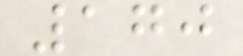170
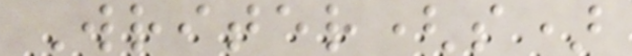Writer(s)
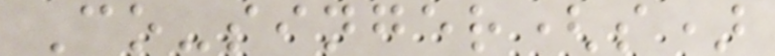Co-singer(s)
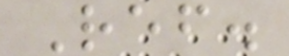Ref.
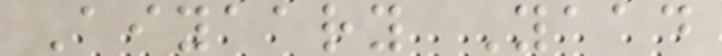Aiyaary Yaad
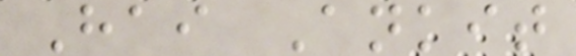Hai Ankit
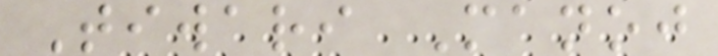Tiwari Manoj
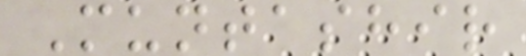Muntashir
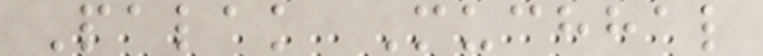Palak Muchhal
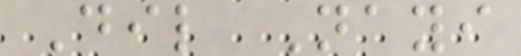Dil Nayi
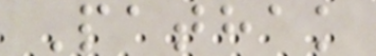Pathak
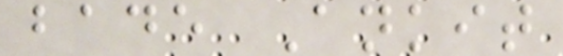bade Ankit
